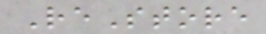ReStore
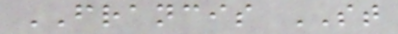FRANCIS ST
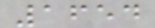1654
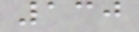130
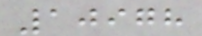10978
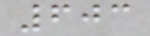603
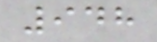948
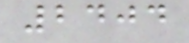2404
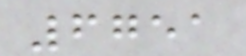6751
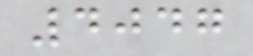4047
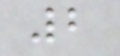2
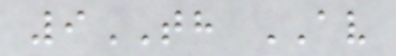9TH AV
